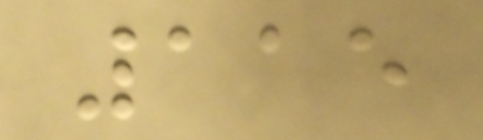115
